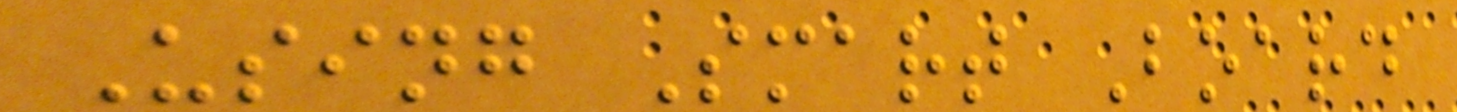Using Smart Board
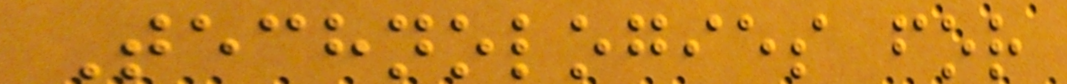Technologies for
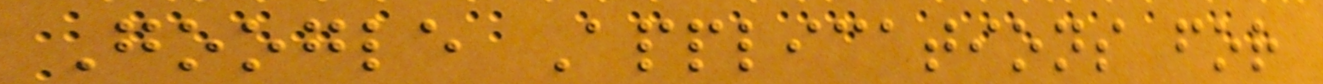Google Applications for
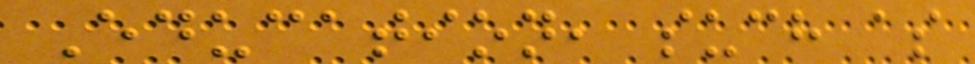Education, such as
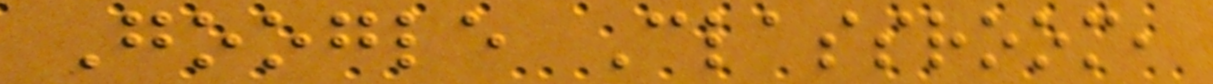Google Classroom,
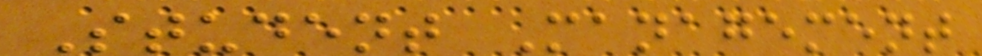Student Management
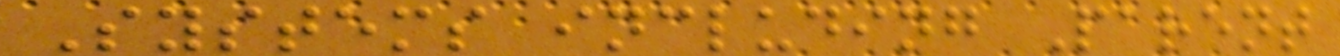Systems including Parent
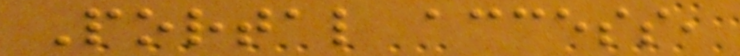Portal access,
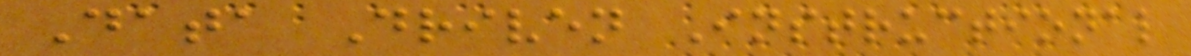Data Driven Instructional
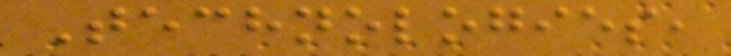Technologies,
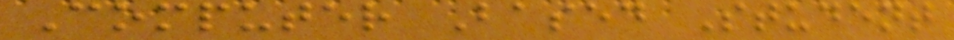Computer Based Student
